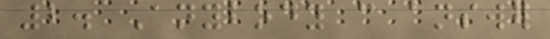2. Anybody can answer
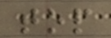top
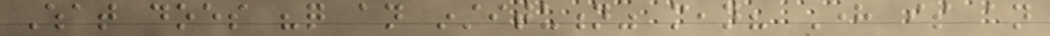What does "quite an institution" mean? Here is an
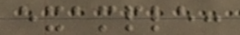example:
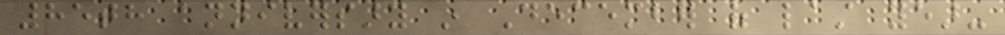85th anniversary in December of last year-
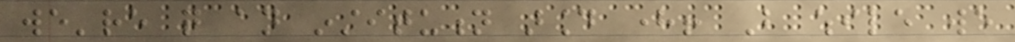we're quite an institution around here! But while we
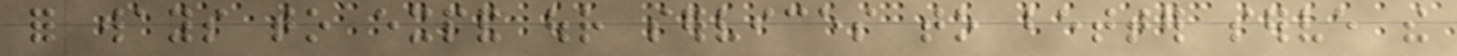for ways to expand our services to better serve the
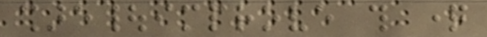share|improve this question
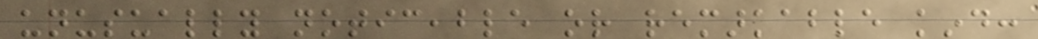unusually noticeable or remarkable kind:
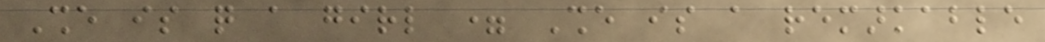She is quite a girl = She is a remarkable
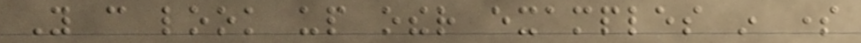You can look up other examples in some
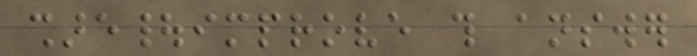share|improve this answer
